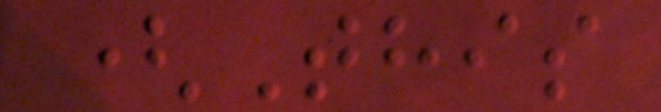(This
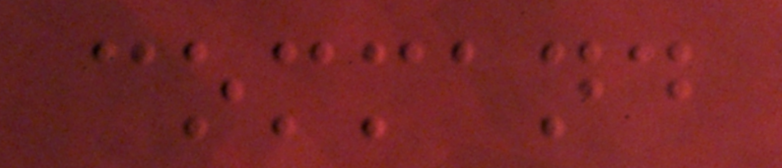command
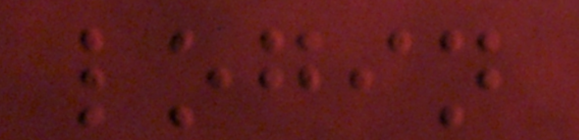login
